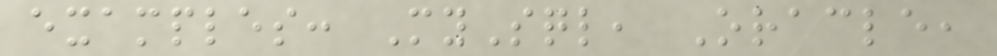examples: MySql, Oracle,
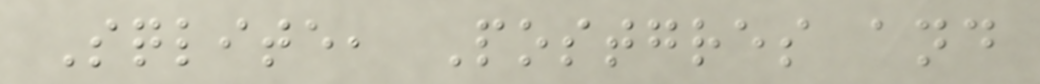Sqlite, Postgres and
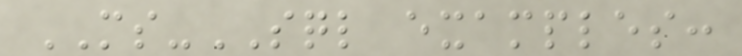MS-SQL examples:
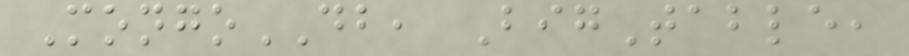MongoDB, BigTable,
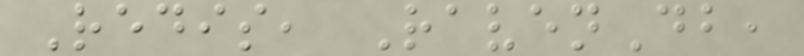Redis, RavenDb,
